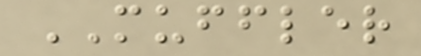MUFFLER
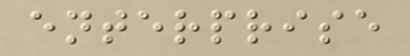enterprise
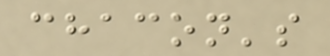chacon's
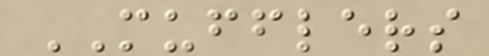MUFFLERS
